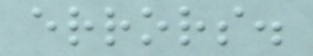errors.
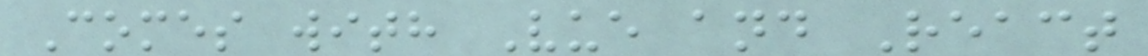Comes with Vue and React
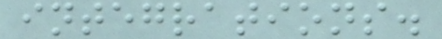integrations.
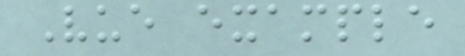Vue example
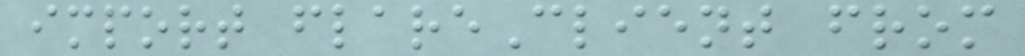import flareClient from
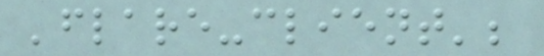'flare-client';
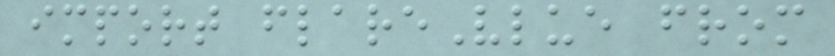import flareVlue from
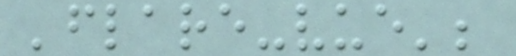'flare-vue';
